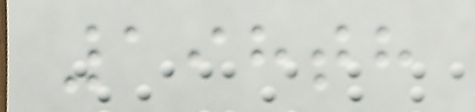198th
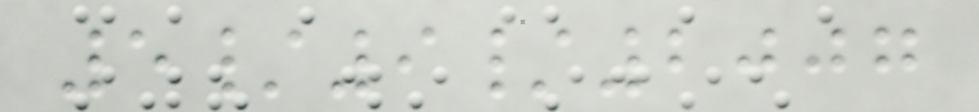5/9/2007
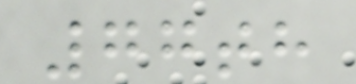77th
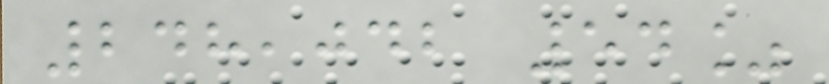248,042 54%
